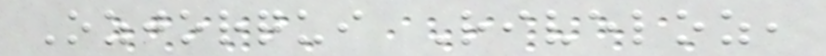Ozjorqui Riveloz,
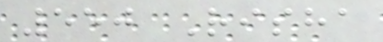550 Risha
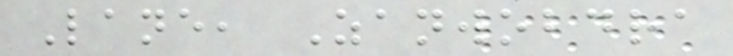Lane, Zanwobdra
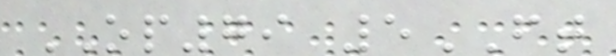OP79 5FT
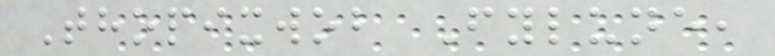Thopixwob Fylune,
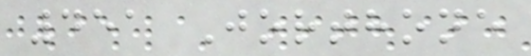451 Jorthone
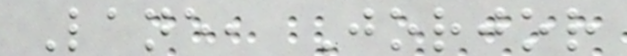Lane, Jorjor
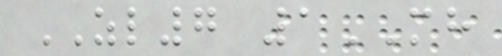ZL7 1MH
